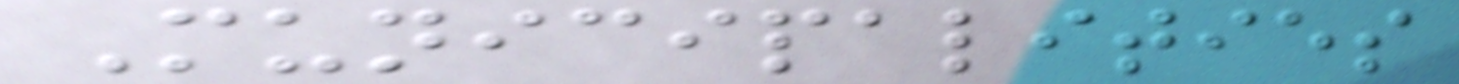Municipalities
